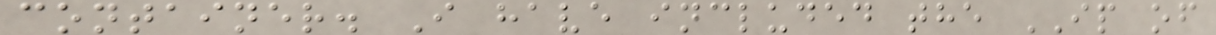container. I have included the IP of
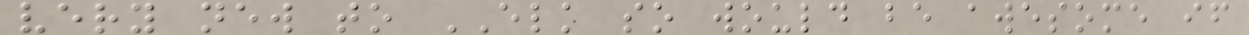very new to ELK so would be awesome if
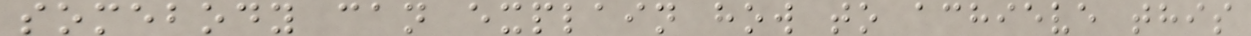somebody can explain how to achieve this
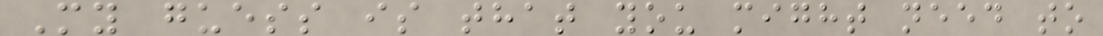My guess is that you might need to
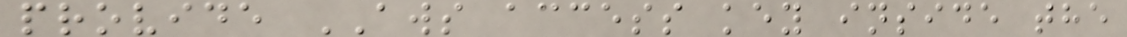provide AWS access key inside the
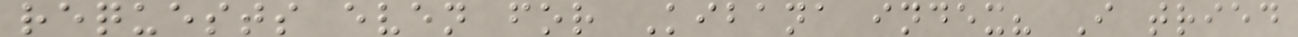requests even for Kibana index? I tried
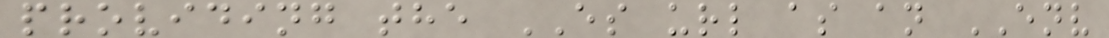providing the ES url as an ENV
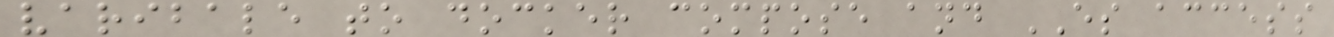varibale to docker compose and ES access
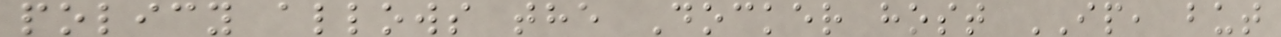policy allows the Docker host IP, but
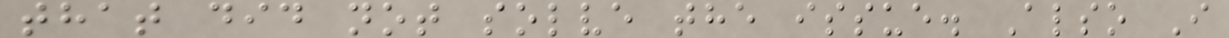that did not solve the issue. Also I
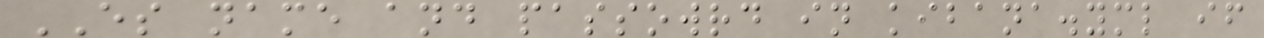ES name and passowrd in kibana.yml if
